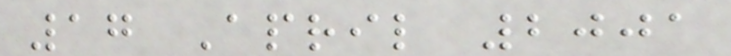17 April 2001
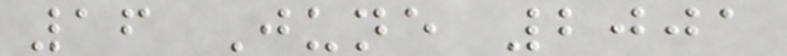16 June 2001
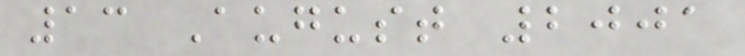13 August 2001
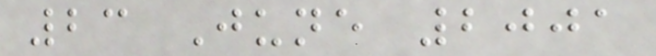23 June 2001
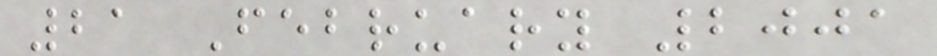21 February 2001
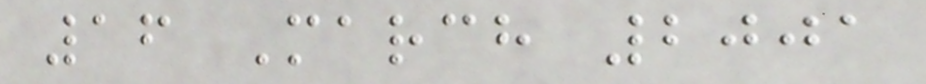16 March 2001
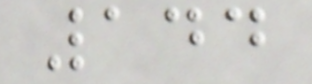144
